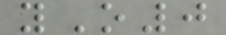yO0
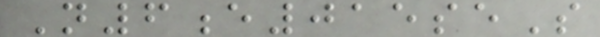N6e015seS
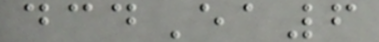dcdEa6
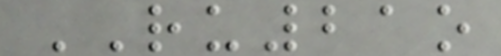RU21o
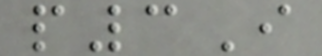p3I
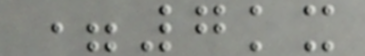=7kx
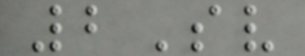2Sv
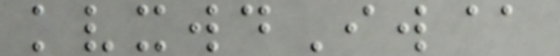kvxwdIw@
